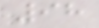98
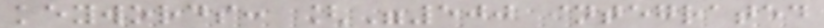keywords: ["500 integrated
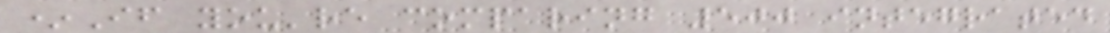*If you're comparing 500 integrated
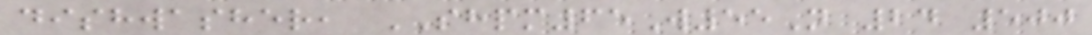dishwasher, SHPM65W55N 24 500
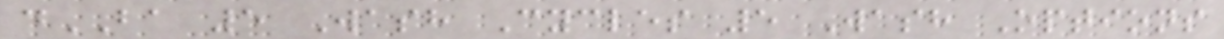dBA 5 Wash Cycles 5 Wash Options
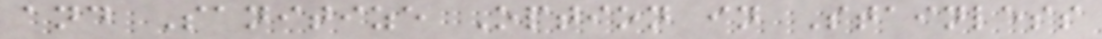and Sanitize Option in Stainless
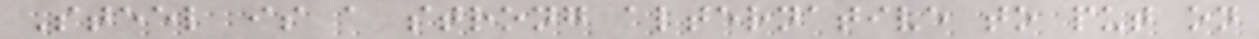Steel is a strong alternative to put on
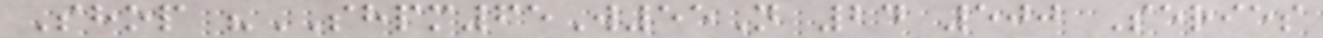Shop "SHPM65W55N 24 500 Series
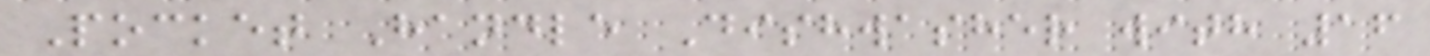Pocket Handle Dishwasher with 16
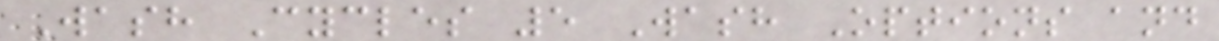Wash Cycles 5 Wash Options and
